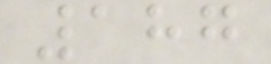187
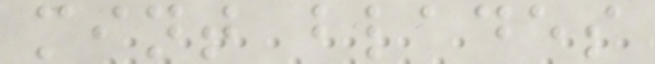mint blades
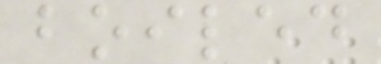boiled
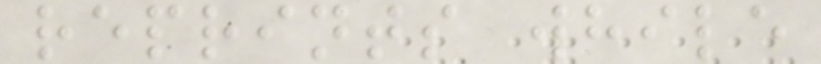reprints while
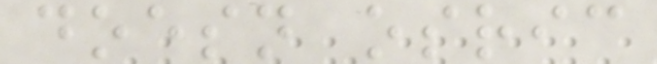doesn osric
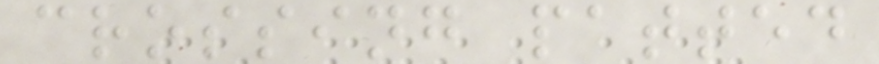crossing patted
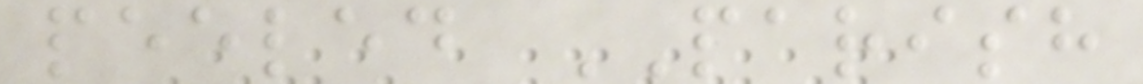peeled PARISH
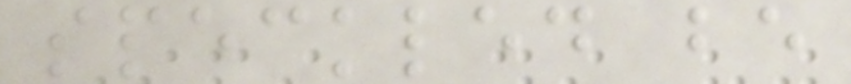speckled be
